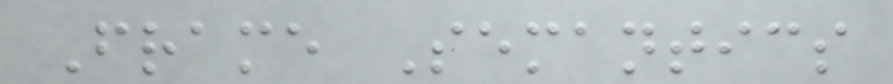Frame Semantics
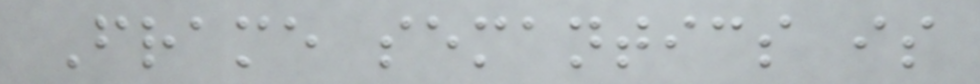Frame semantics is
